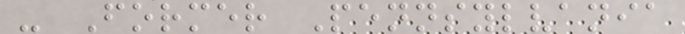- Former Pennsylvania
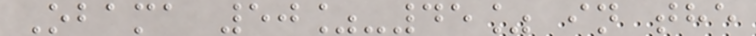Obama 50%-45% in the
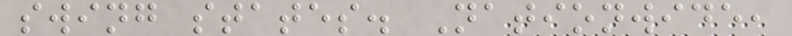swing states. Nationwide,
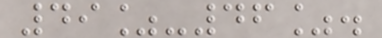49%-46%.
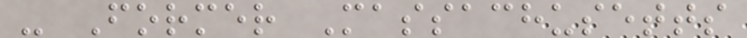- Former Massachusetts
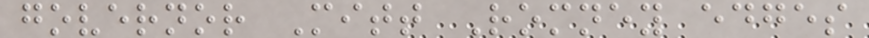governor Mitt Romney edges
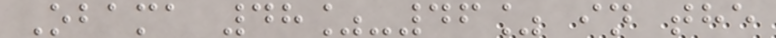Obama 48%-46% in the
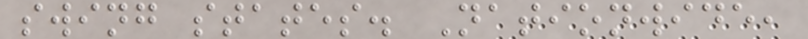swing states. Nationwide,
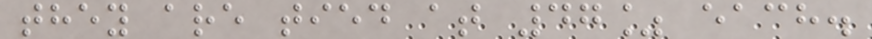they are tied at 47% each.
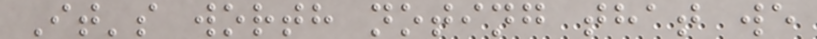It's worth noting that we
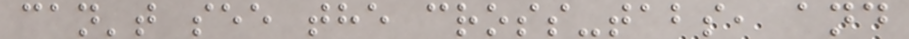can't see the cross-tabs, and
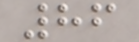86
